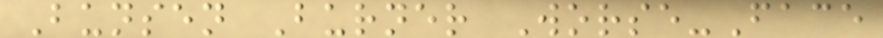Bunsen Burner Worse-Face
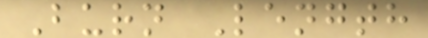Burn Length
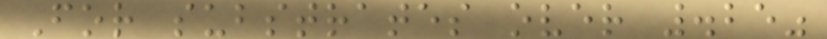For substrates over .25"
